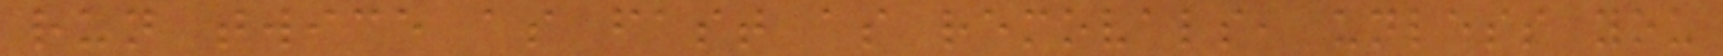run twice as fast as removals, unless you
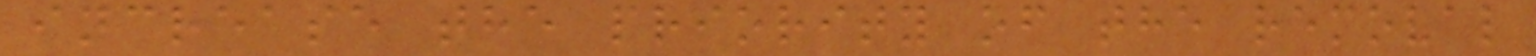increase the priority of the removal
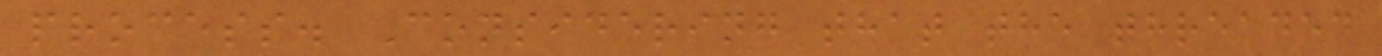process. Considering that the threaded
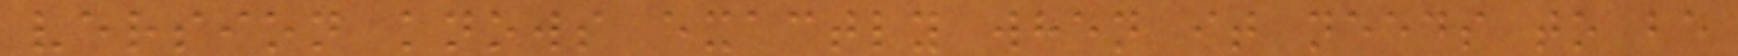version knows exactly when it needs to be
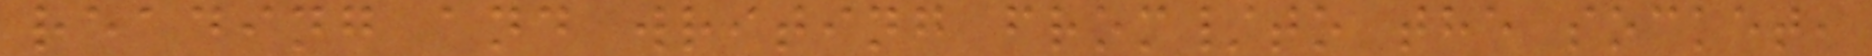reading and writing from/to the socket,
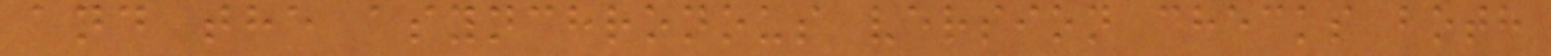and the asynchronous version checks both
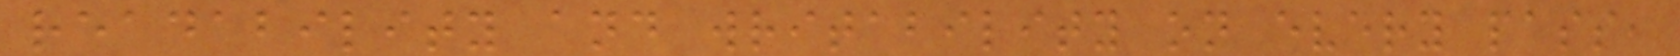readability and writability on every pass,
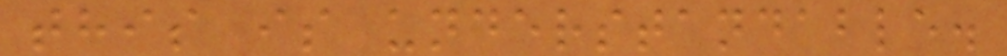this is understandable.
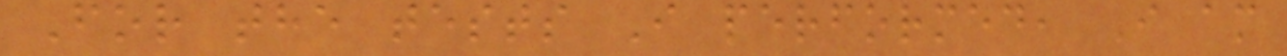For the tests I performed, I am
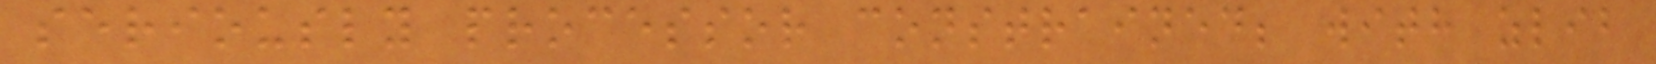seriously processor constrained; with zlib
